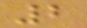2
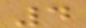4
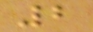2
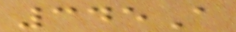345A
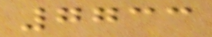7733
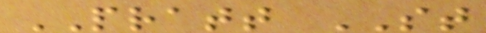PRATT ST
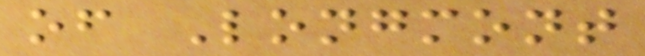of Longmont
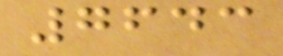7643
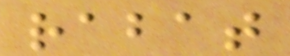rabat
